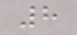8
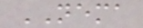NEMA
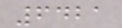6421
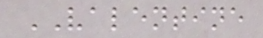VALENTINE
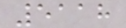5118
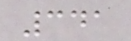341
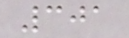301
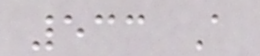533 A
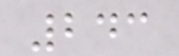243
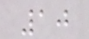10
